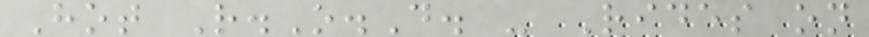Hot R.O.D. - Rides on
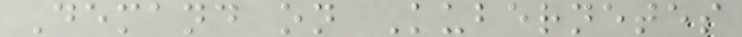Demand on Kubernetes
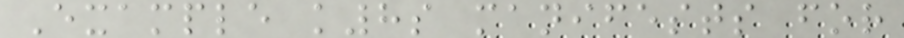Example k8s manifests for
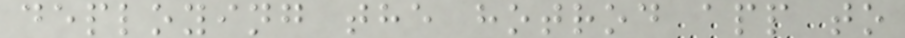deploying the hotrod app to
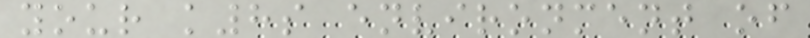your k8s environment of
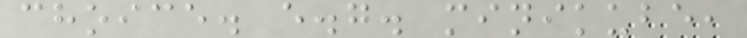choice. e.g. minikube,
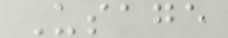Usage
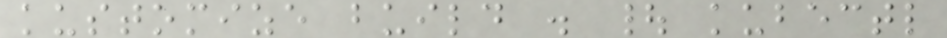kustomize build . | kubectl
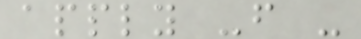apply -f -
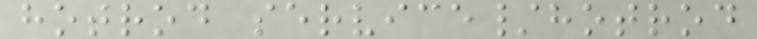hotrod service/hotrod
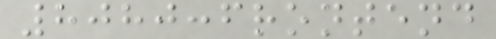8080:frontend
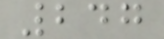247
